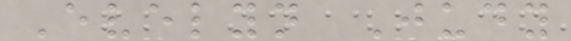Evelyn Judy
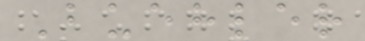Buehler
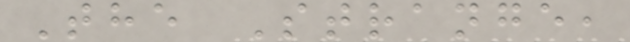The Strange,
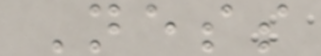Ness
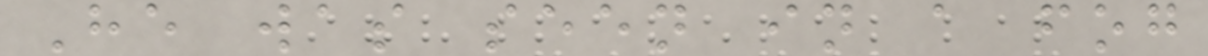He was seen in a fog
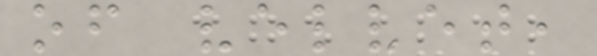of velvet,
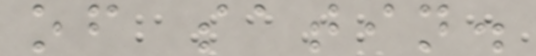of satin.
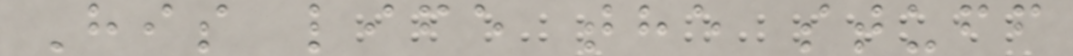His life the stuff
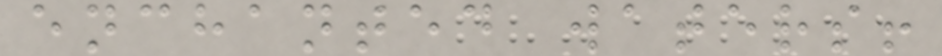enchanted waters!
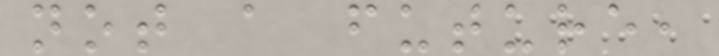not a future,
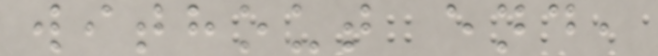without end,
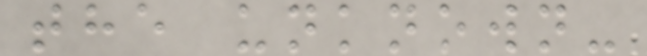the unknown-
